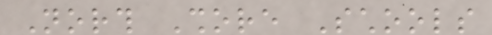North Shore Schools
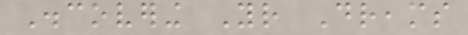Discovering Your Dreams
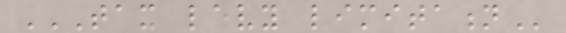TAX LEVY LIMITATION
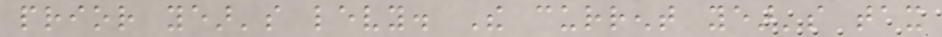prior year's levy. The current year's tax
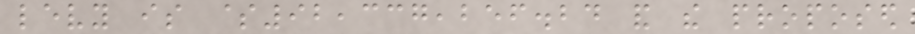levy is $92,337,256.24 and the proposed
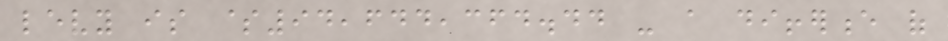levy is $94,644,364.44 - a difference of
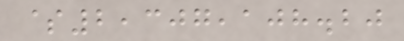$2,307,108.20
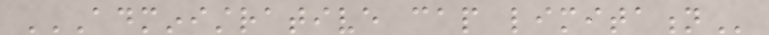ADMINISTRATIVE CAP LIMITATION
